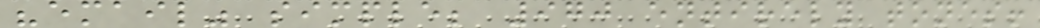"email" simple; 970 entirely tones!
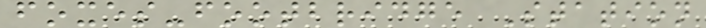foxes-footbridge Station
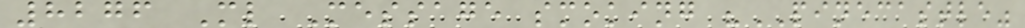8276 Ml Message smoking "PINECASTLE"
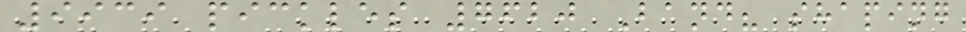9939 pickles 7620 Band? shaping
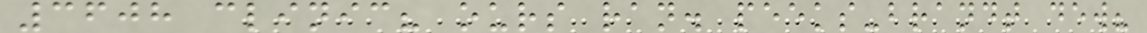3608 clinic? ours ran. peeks-brandt dew?
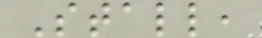Stall,
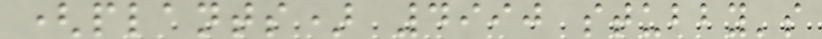(plants) 4990 stubby's
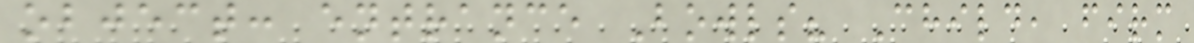object: entrance Bowls? Child, firm
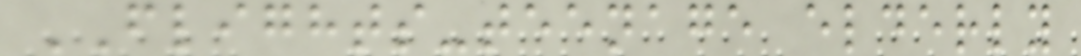FLIGHTS-teenage elderly
